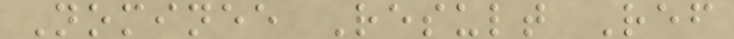Nominee Result Ref
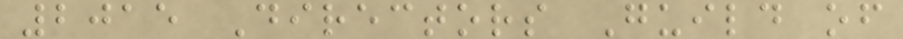2015 Directors Guild of
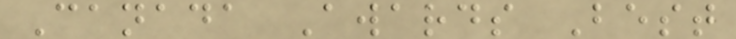Canada Awards Best
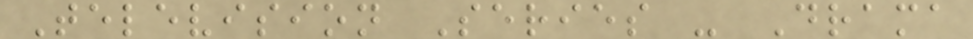Television Series - Drama
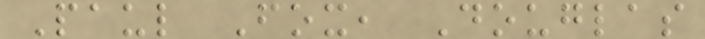Paul Fox, Douglas
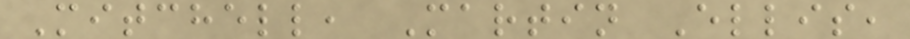Mitchell, Martin Ellis,
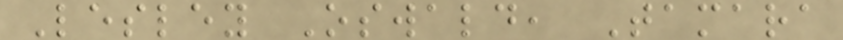Lesley Oswald, Tamara
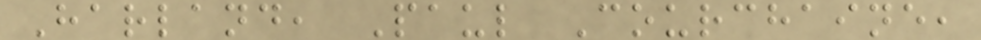Harland, Paul Courchaine,
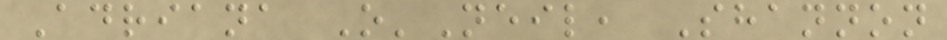Adriana O'Neil, Shannon
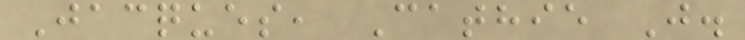Jacques, Cathie J.
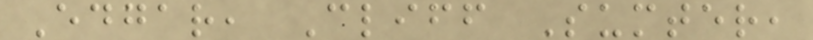Edgar, Cliff Sumter,
